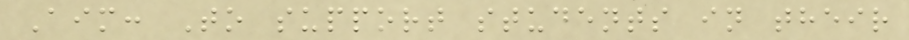Aim: To support students in their
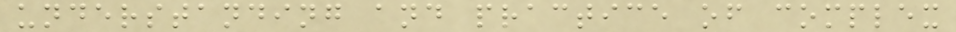understanding and practice of complex
